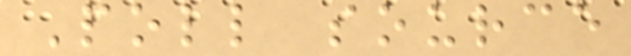Poll source
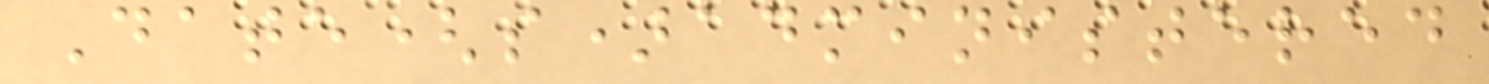Date(s)administered
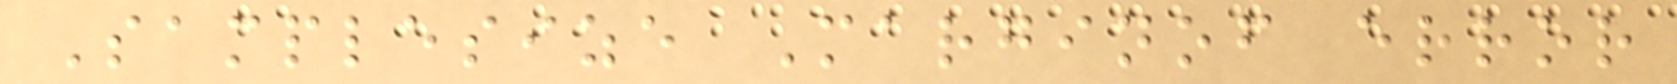Samplesize Marginof error
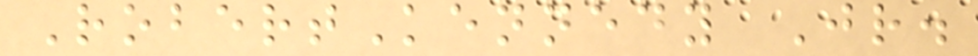RobertKennedy Jr.
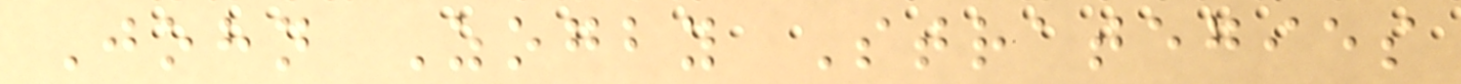John Zogby Strategies
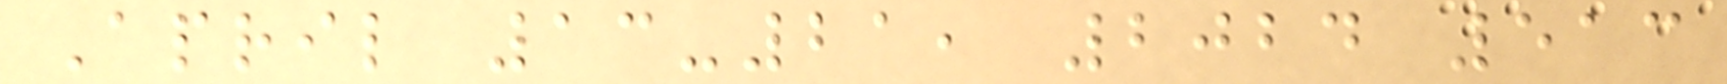April 13-21, 2024 513
